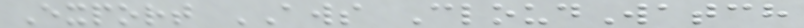Export AWS CloudWatch
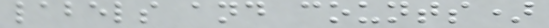labels and counts)
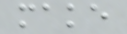make
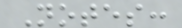Notes:
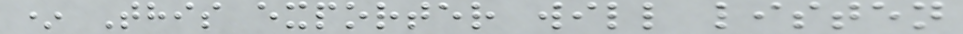* This exporter will listen
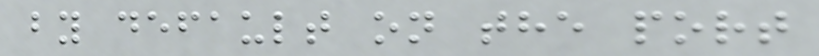by default on the port
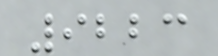9223
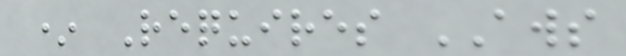* Requires AWS
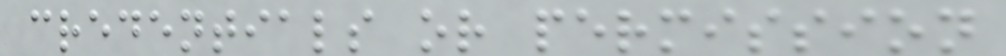credentials or permission
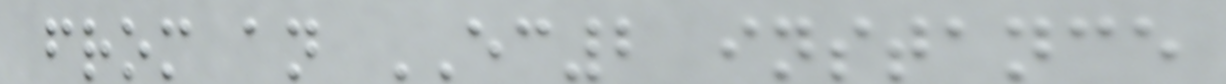from an EC2 instance
